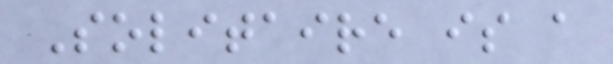Solitaire is a
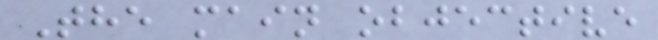The main objective
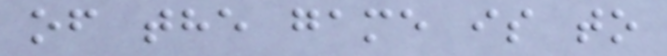of the game is to
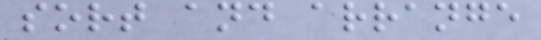sort and arrange
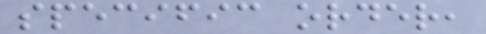specific order,
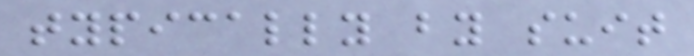typically by suit
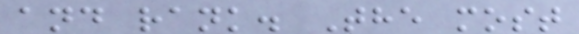and rank. The most
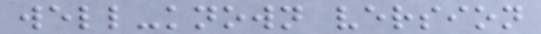well-known version
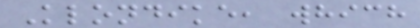Klondike, which
